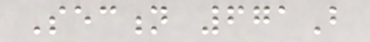Section 671B
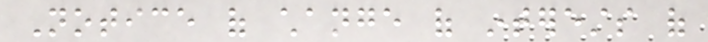Notice of change of interests of
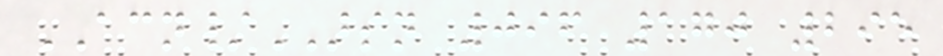ACN/ARSN 096 170 295
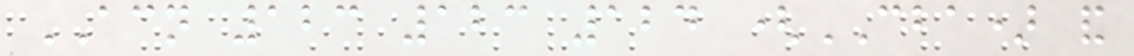ACN 123 123 124 (CBA) and
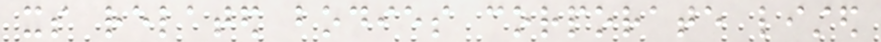its related bodies corporate listed
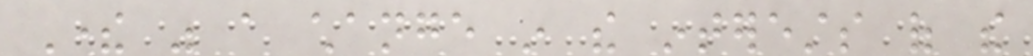There was a change in the interests of the
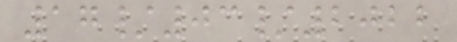17/03/2022
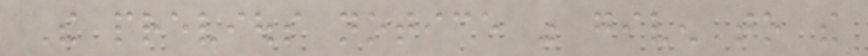The previous notice was given to the
